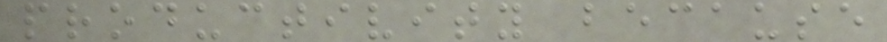productivity because
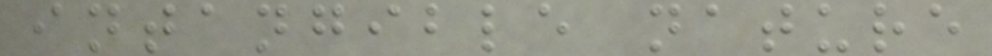intangible nature
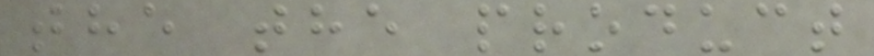the the product
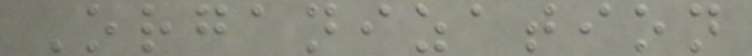Organization
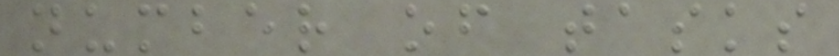number of tasks
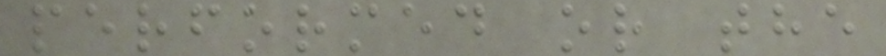performed or the
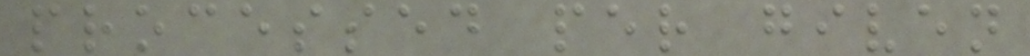processed per given
